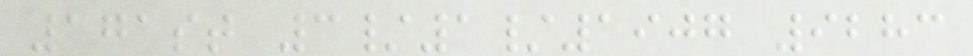171st 3/1/1907 9283
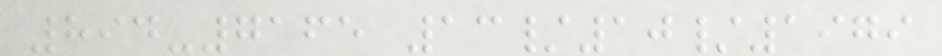894-7165 13/10/1979
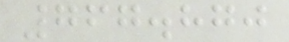767.870
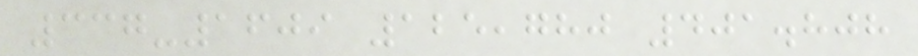337-1609 125,780 401.808
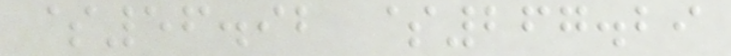$56.92 $267.29
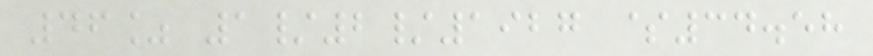46% 1/2/1927 $34.58
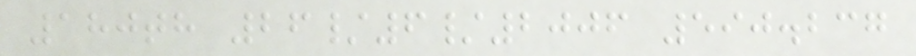180th 26/6/2006 590.237
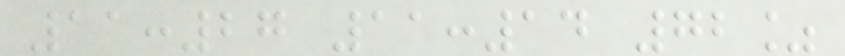11:27 11:14 72%
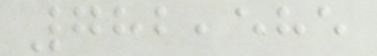782,585
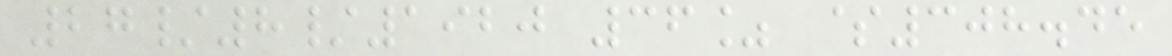27/8/1920 36% $308.45
